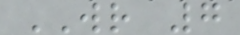WR 7
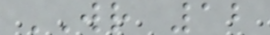WR 12
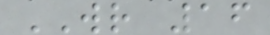WR 16
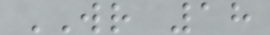WR 18
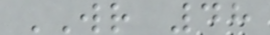WR 48
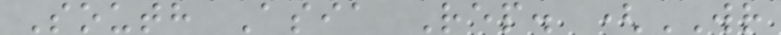South Asia Rep. (WR
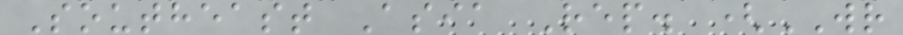Southeast Asia Rep. (WR
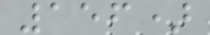156)
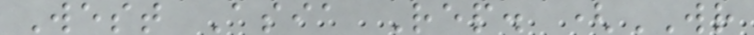West Asia Rep. (WR
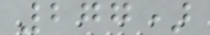277)
